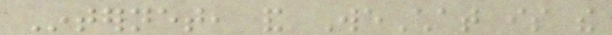Internet, and WeChat is the
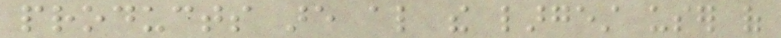products are also the largest user of
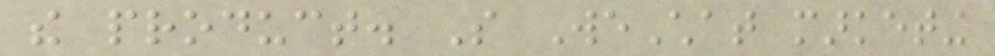the product. So WeChat marketing
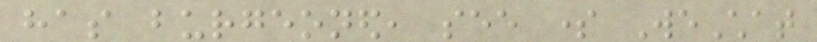has burgeoned, see some WeChat
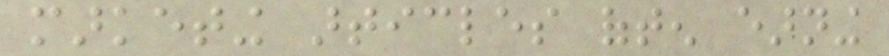marketing articles often earning
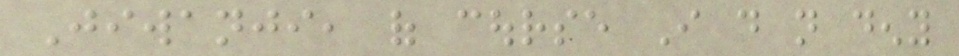Jiwanji, of course I do not deny
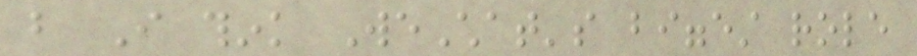but I think WeChat's biggest role
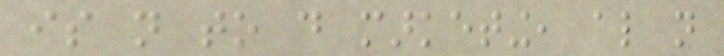is not to do marketing, also not
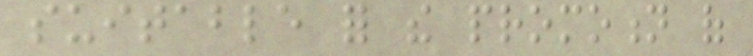suitable for the promotion of
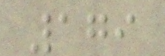179
